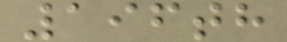196th
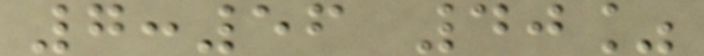7:56 40%
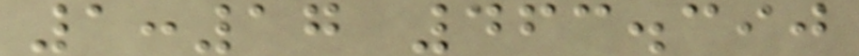1:17 463.390
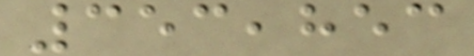353,853
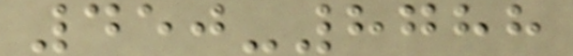450-8788
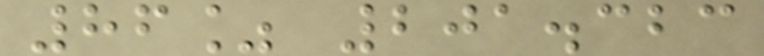86% 201.323
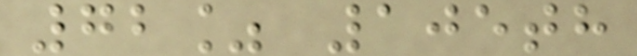72% 105th
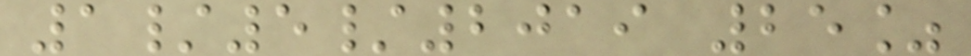1/5/2019 25%
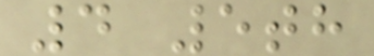4 5th
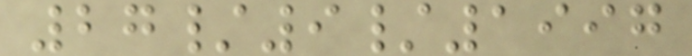27/9/1997
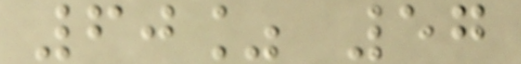60% 57
